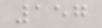157
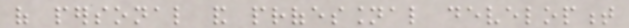of personal and professional development
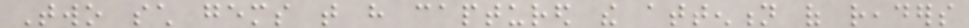Two such gems that have captured the attention of readers
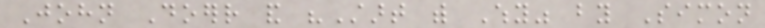John Doerr and "Start with Why" by Simon
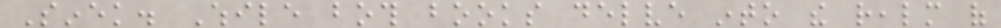Sinek. While both books delve into the realm of
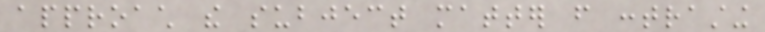approach the subject matter from contrasting
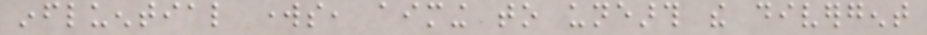influential works, aiming to unearth the divergent
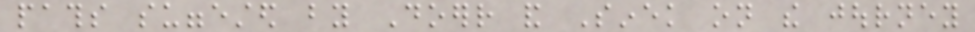paths suggested by Doerr and Sinek on the journey
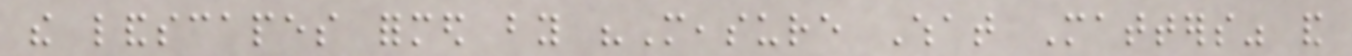the landscapes formed by "Measure What Matters" and
